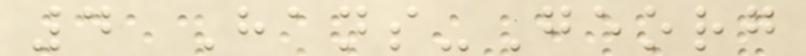4 Hans-Georg
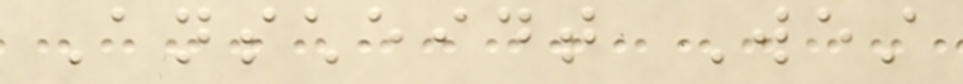Anscheidt West
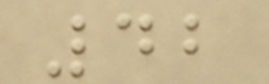42
